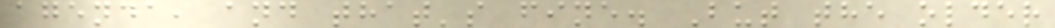agenda, and that's fine. But the older
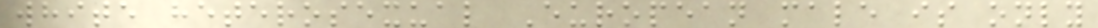white heterosexual European male is only
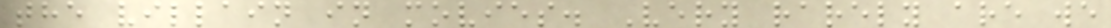the villain in movies. Very rarely are we
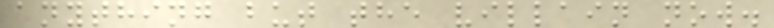anything but the villain now.
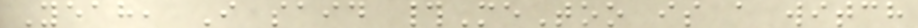Yeah, I said #MeToo is a witch
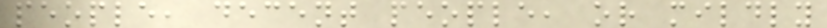people, decent people, or mildly
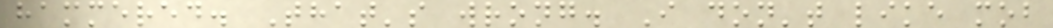hammered. That's wrong. I don't like mob
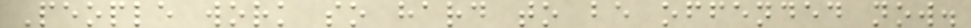People work so hard to be offended now.
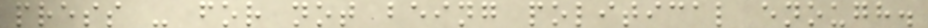press - for not being political enough.
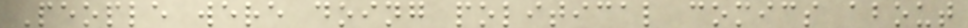People were doing political comics about
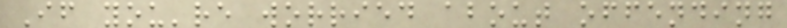If you're worried about offending
